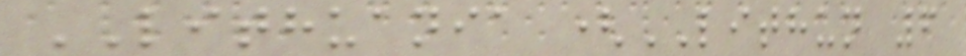LITHUANIA (LITHUN 6
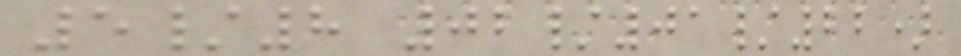5/8 02/01/22)
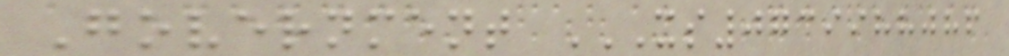Government XS0739988086
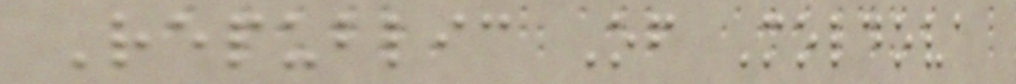Republic Of Moldova
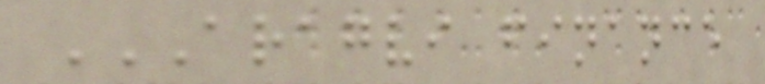ARAGVI FINANCE
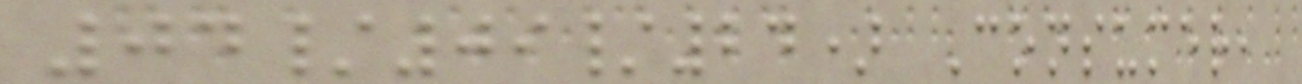04/09/24) Consumer,
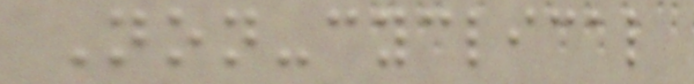Non-cyclical
